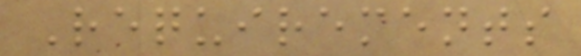Requirements
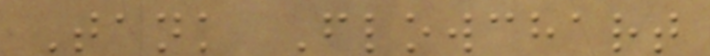Tank Flowchart
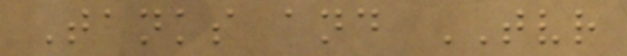Tanks and TVR
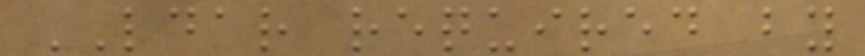LDAR required by
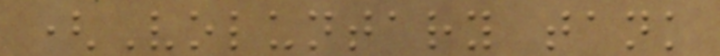(Voluntary tank
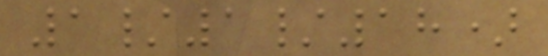1/1/18)
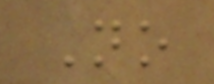No
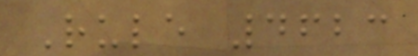Rule 4623
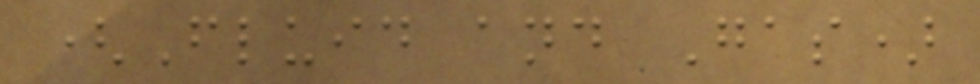(Fluid and Gas)
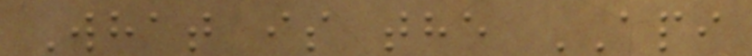What is the API
